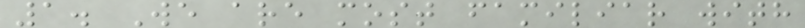1. We are most familiar with
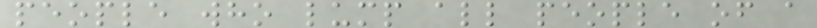people who lump all people of a
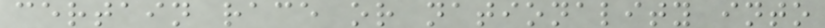certain race or nationality into
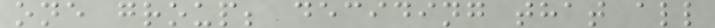one group; deciding that all
